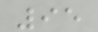95
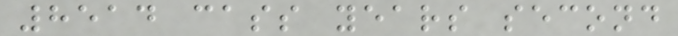8514 cass years second
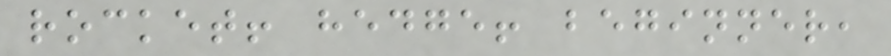rocket! hedge! beginner,
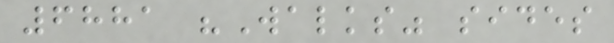6881 "Walks" sides
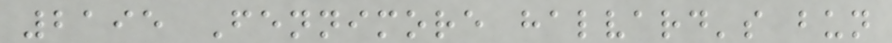2195 Fennimore halvard's bun
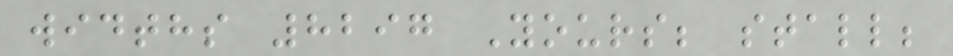widths 8297 Yours; stall;
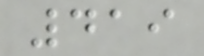419
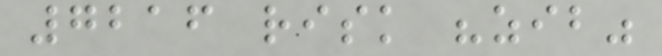7216 risk "zib"
